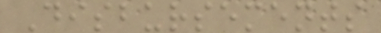Disbursements
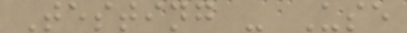Testing - Use
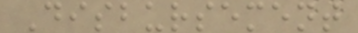Disbursement
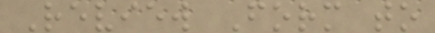Review Form to
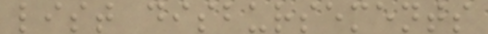list disbursements
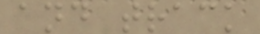and track
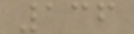136
